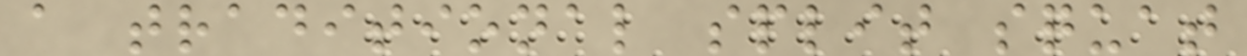a traditional split squat
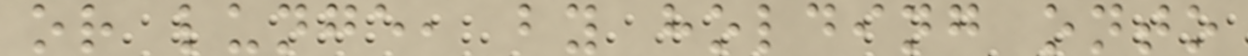or lunge, by holding onto
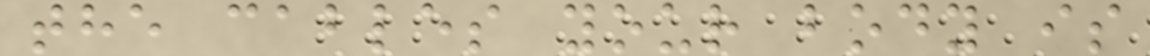the cables your body is
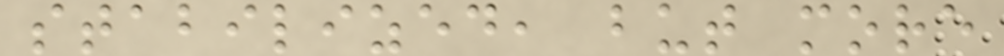stabilized, but more
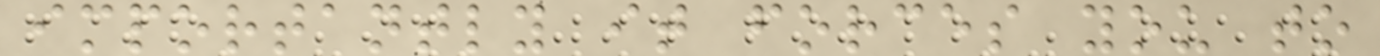importantly it forces you to
